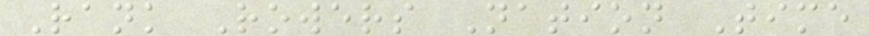Rank Rowers Nation Time
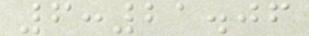6:21.06
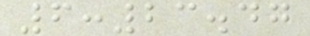6:23.47
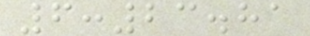6:23.81
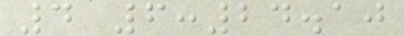4 6:24.10
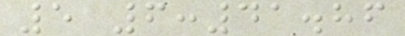5 6:41.86
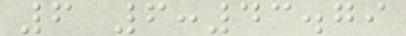6 6:43.79
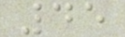45
